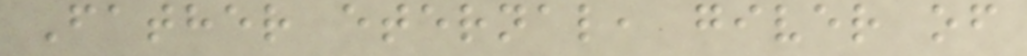Father eternal, giver of
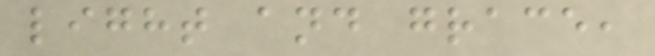light and grace,
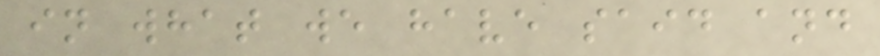in what we have said and
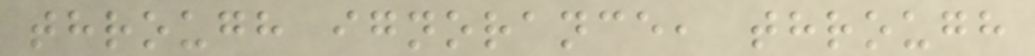through ignorance, through
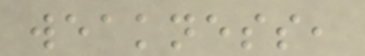weakness,
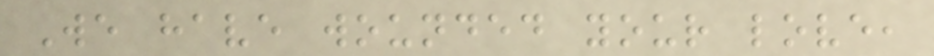We have wounded your love,
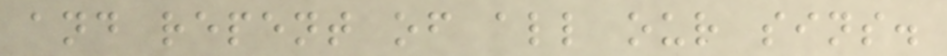and repent of all our sins.
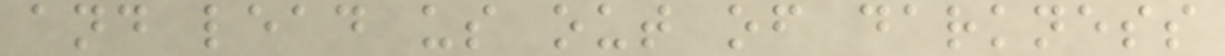and lead us out of darkness
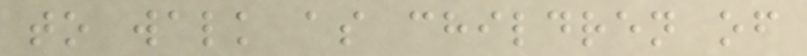to walk as children of
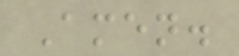Amen.
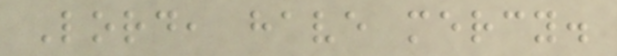Lord, have mercy.
